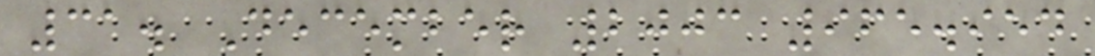31. December 2003 965.954
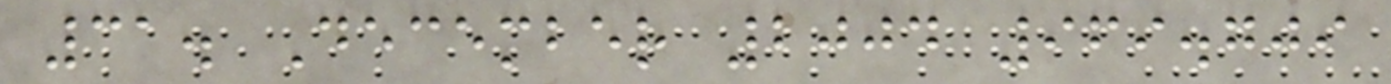31. December 2004 969.709
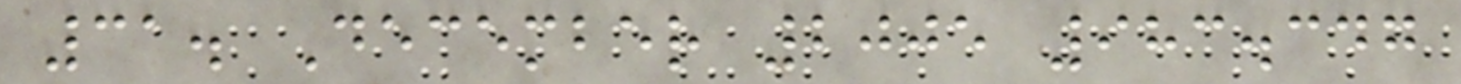31. December 2005 983.347
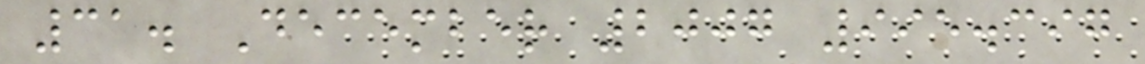31. December 2007 995.397
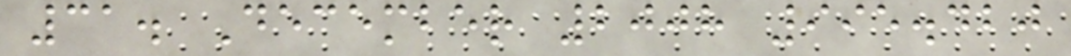31. December 2008 995.420
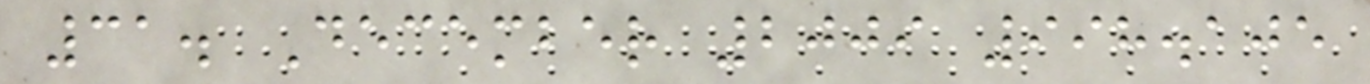31. December 2009 998.105
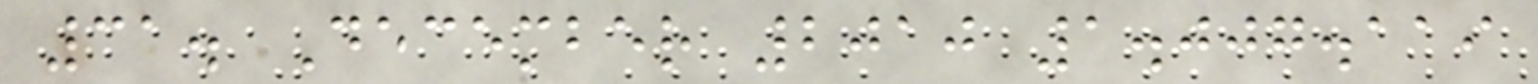31. December 2010 1.007.119
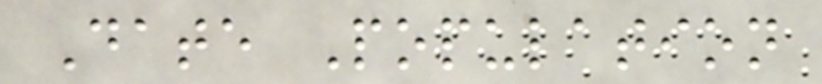Date Population
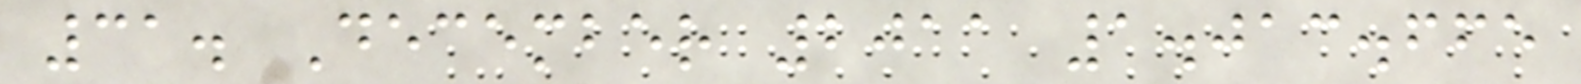31. December 2011 1.013.665
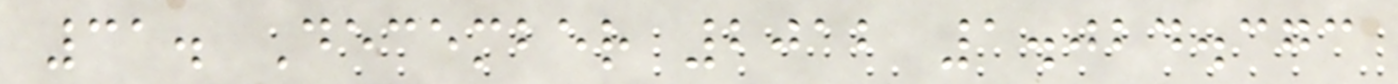31. December 2012 1.024.373
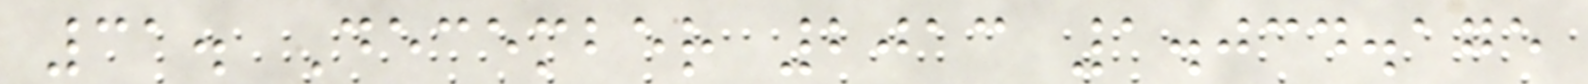31. December 2013 1.034.175
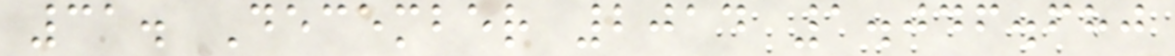31. December 2014 1.046.680
